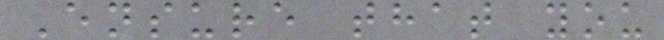Ensure that you
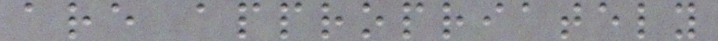are appropriately
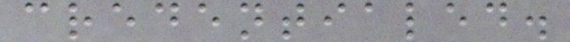credentialed.
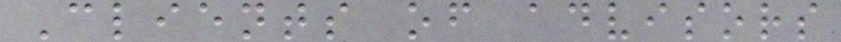Clients of advisors
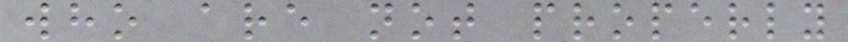who are not properly
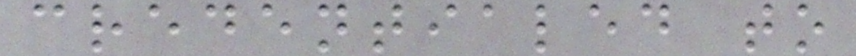credentialed to
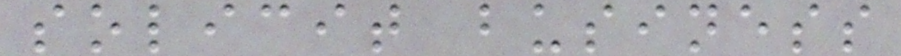solicit business
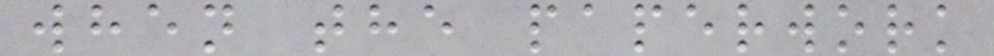when the paperwork
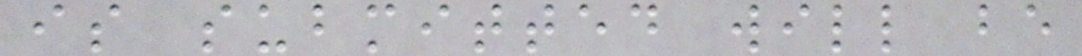is submitted will be
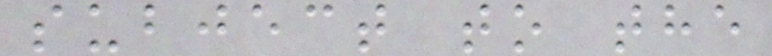subject to the
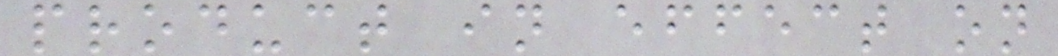product in effect on
